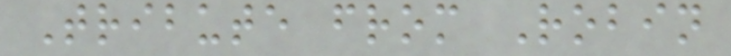Tribute from Robin
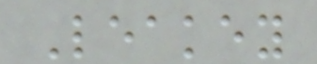Leakey
